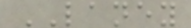LANEY
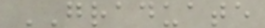GRADUATE
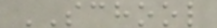SCHOOL
